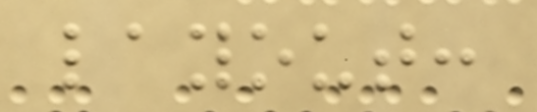layout:
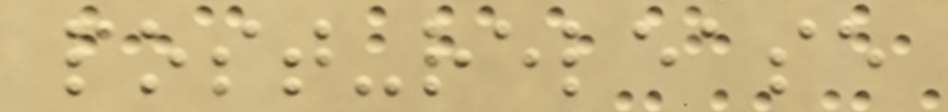post-release
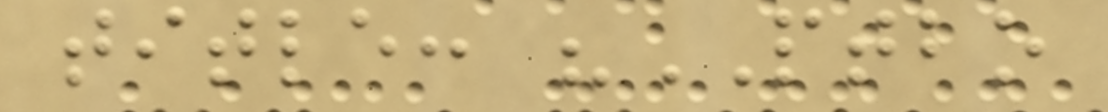title: "PTBO
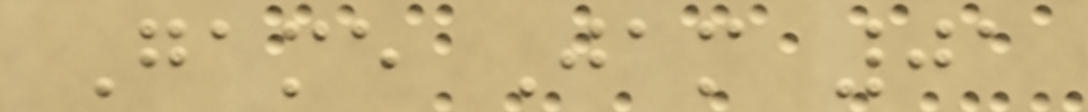Game Jam 01
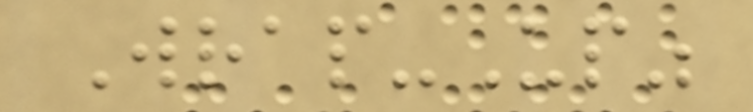Wrap-Up"
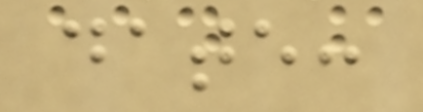date:
